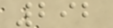292
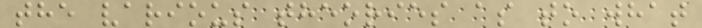the various theories as to what
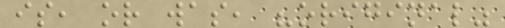is, or was, "original"
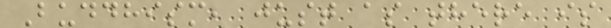Buddhism, just as there is
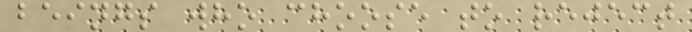beings who choose to reject
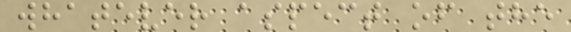whatever aspect of the
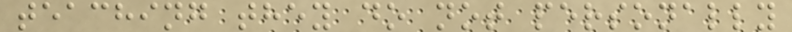teaching they do not personally
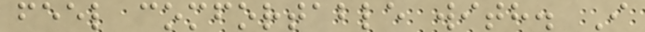feel comfortable with. I
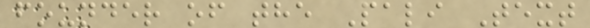founder of the Pali Text
